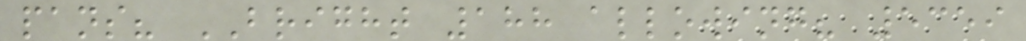pans? BRIGHT 188 allowing? 5359
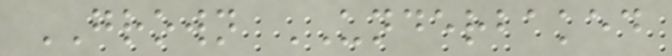GROWN UNDERBAKED
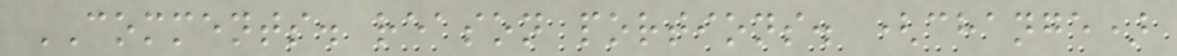COMMENTS. reason portions. (change)
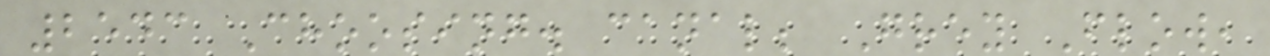2543 Choosing. canal; Grey Flow,
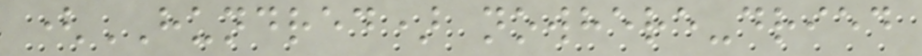(HUNDRED) nowhere-dried
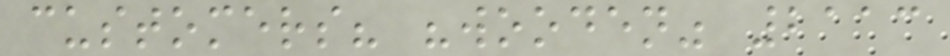customers? "wooden" 2113
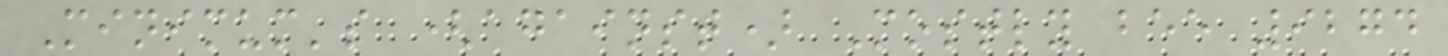Minimum's (against) Mostly bee 9274
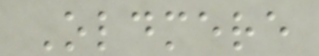Oldmere
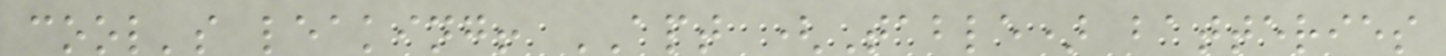cool's leaking! APT (Table) batteries
